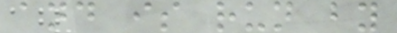and is run by
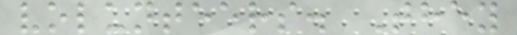volunteers. They
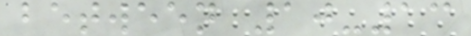between 10-13
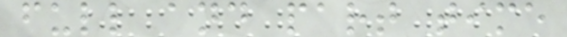full and part time
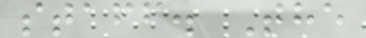staff. The
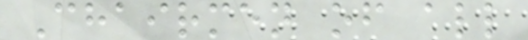Chairmen of all
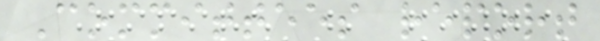Committees report
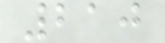210
